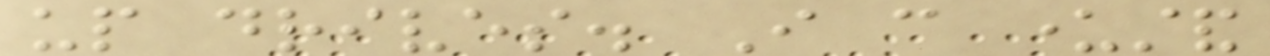up drives. I can understand
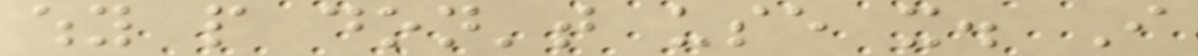why people don't use it. I
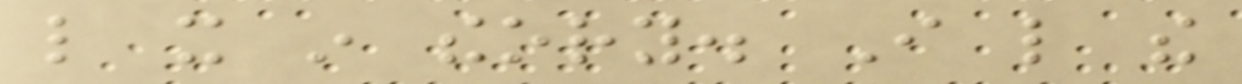like it in theory. I like the
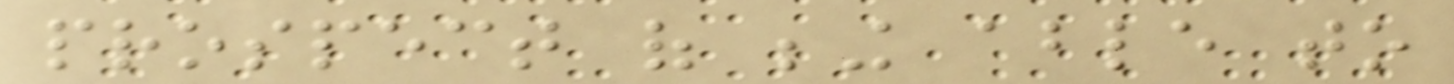prospect of being able to
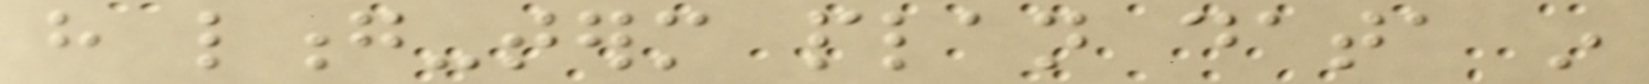have long-term plan data in
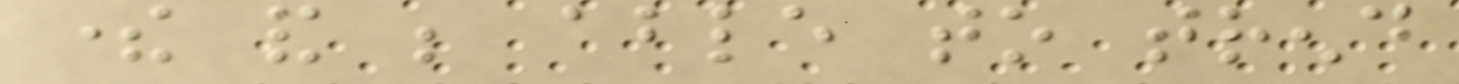there and be able to trend
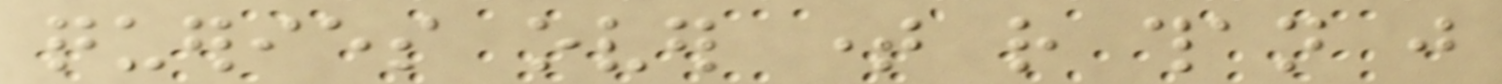queries over time rather than just
